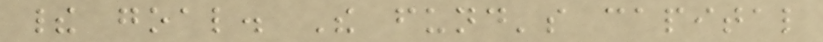their goal. The fund's capital
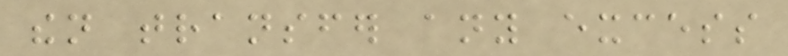then transfer any excess
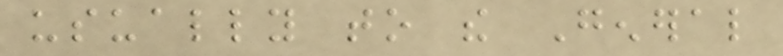usually to the General
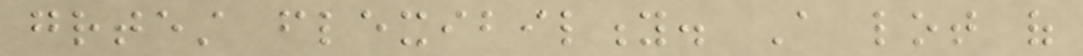greatest flexibility. A lot of
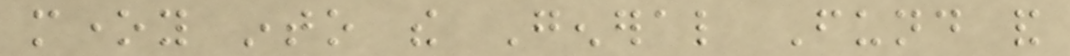money into the General Fund and
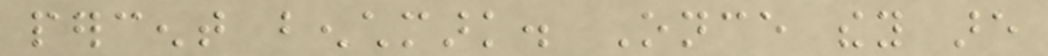percent benchmark. Once they are
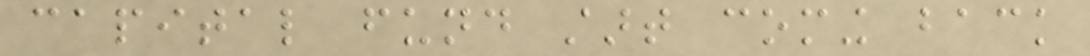capital fund start coming back
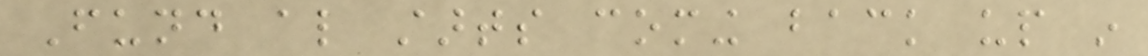Fund also starts coming back up in
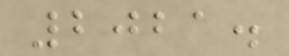2021.
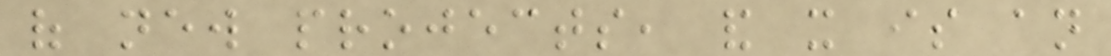of new projects, and it is an
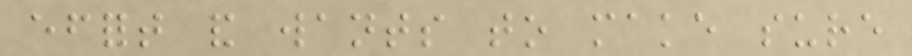effort and wants to make sure
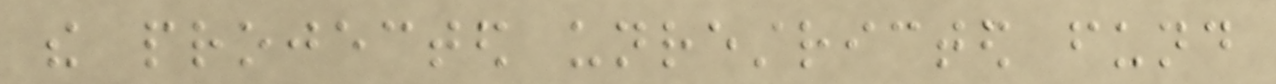the projected unrestricted fund
